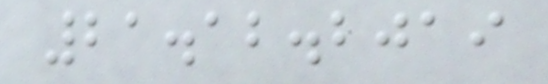21.12.2019
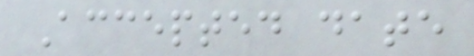Accepted date
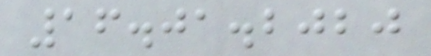16.01.2020
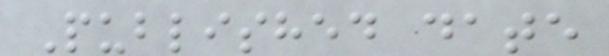Published date
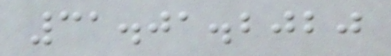31.01.2020
